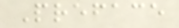Preface
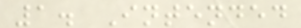1. Intended
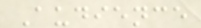Audience
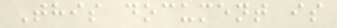This document is
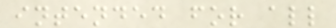intended for all
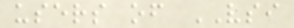users of VSI
